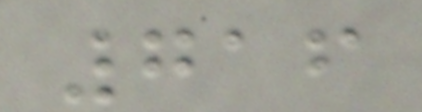716
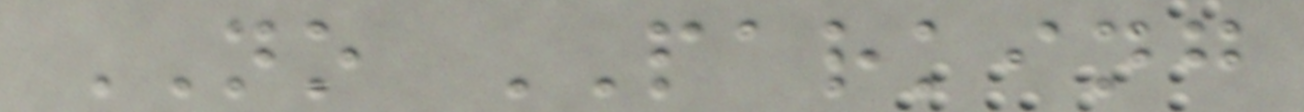NO PARKING
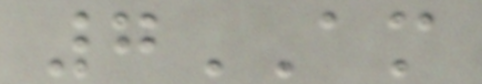7AM
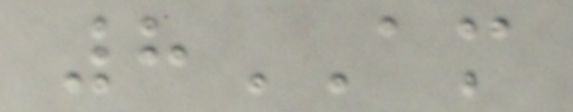8AM
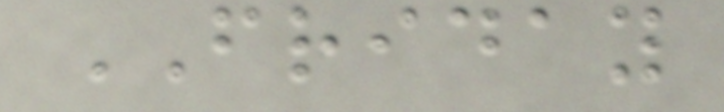FRIDAY
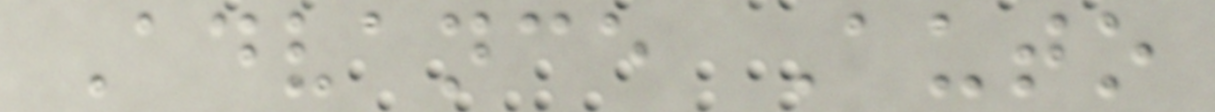Advance Auto
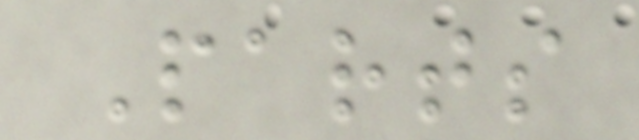Parts
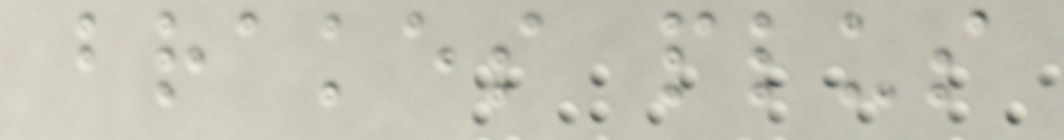brakes plus
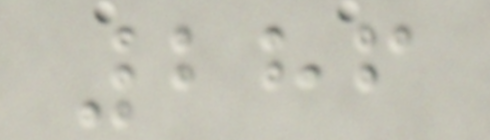286
